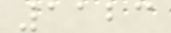1123
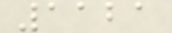1121
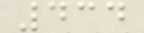434
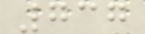737
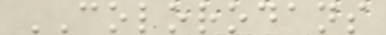COLORODANS
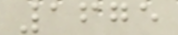1675
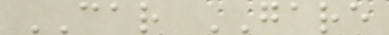CAR GARE
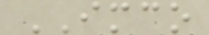IMCO
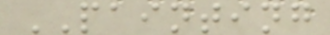PAINTING
